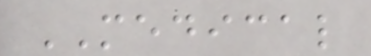MEDICAL
